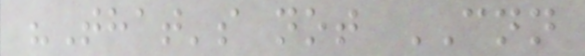"That's not CNN
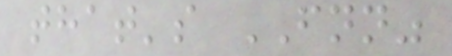that's FNN"
